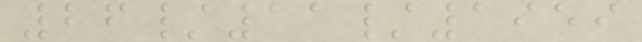26/11/1959
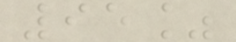95%
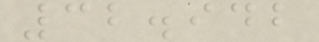32.942
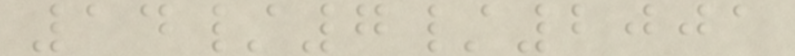14/7/2001
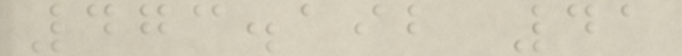473.192 41
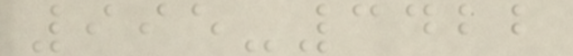995-3422
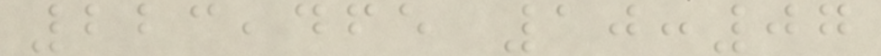223,465 10:07
